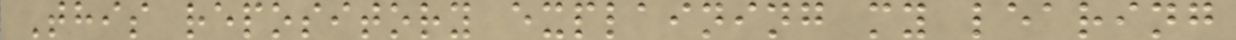This repository explaining my learing
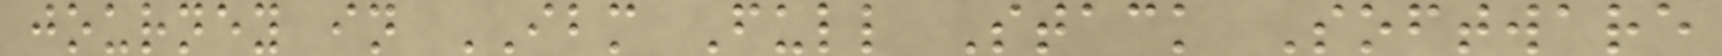journey in IBM Full Stack Software
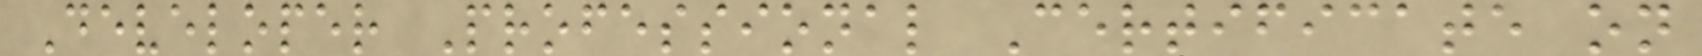Developer Professional Certificate on
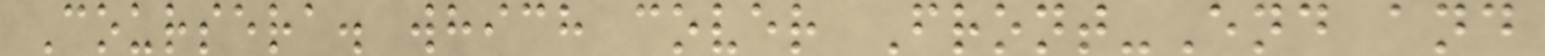Coursera. which cover Front-End and
